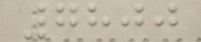7800
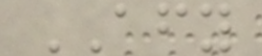AFY
